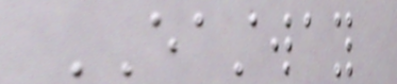EASTWAY
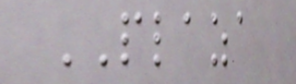PLAZA
